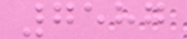7587
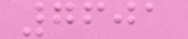7601
